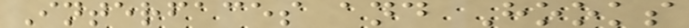Interfaces and Hooks
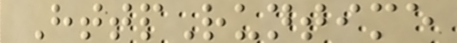HttpRuntime
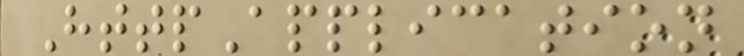HttpApplication
